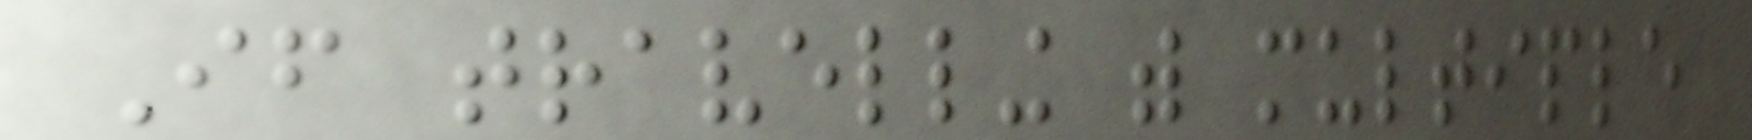If travelling with multiple
